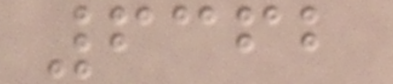6362
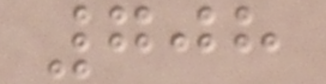708
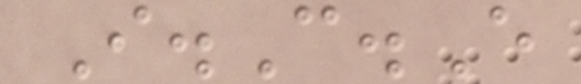I.C.E
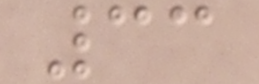33
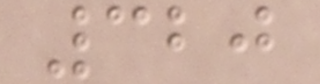320
